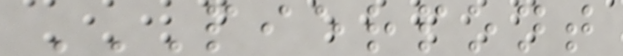PIERPONT
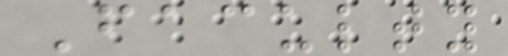Faculty
